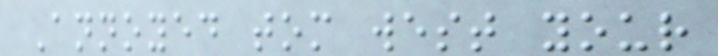Annoyed tom west your
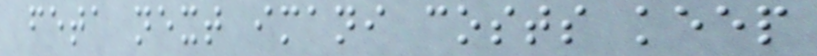feta next imani costs keep
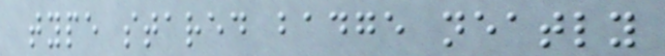type stared badge neatly
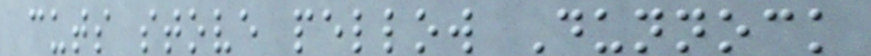cuts stove pellow Dunnock
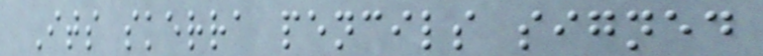Its skerra pencils signed
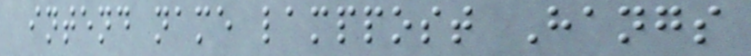intend name lamppost Hangs
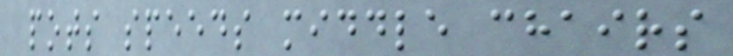pots speeds middle chairs
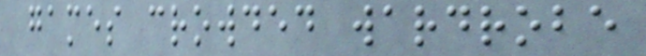games crowded wardrobe
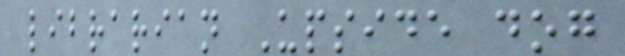librarian Upside dog
